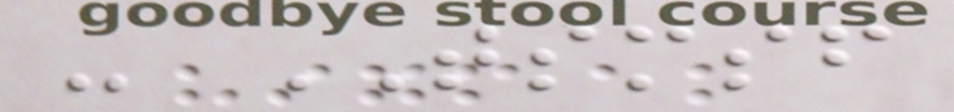- TSMSF
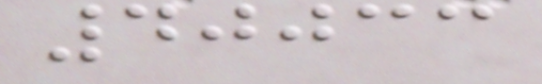40033
